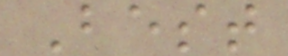Best
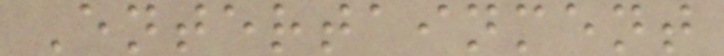Entertainment
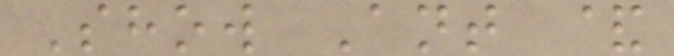Show Ant &
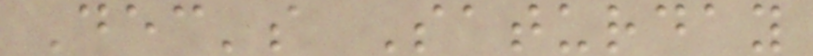Dec's Saturday
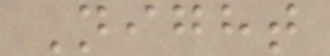Night
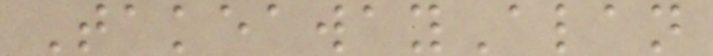TakeawayAlan
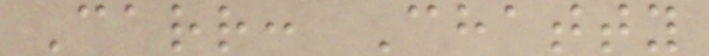Carr: Chatty
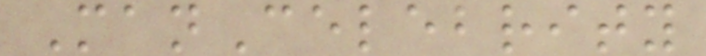ManCelebrity
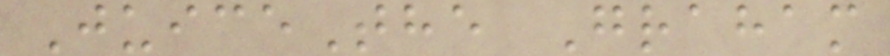JuiceThe Graham
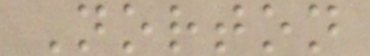Norton
